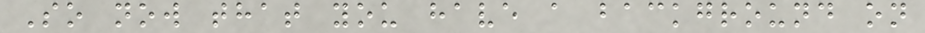So now that you have a background on
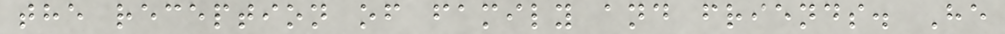the reception of family and friends. He
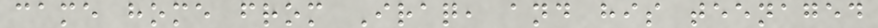came home from Iraq, and his teenaged
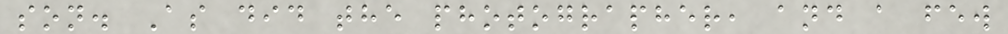son. As did the photographer, and a few
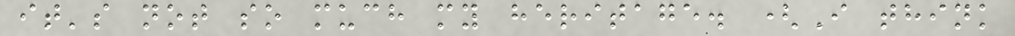it's not so much my heritage. (I think
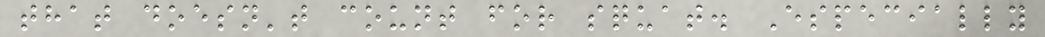that doesn't count for squat. Especially
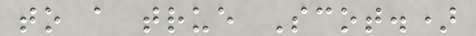to a true Scot.)
